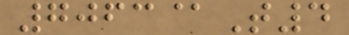7063@T4
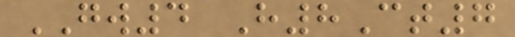GW4 H8Ct7
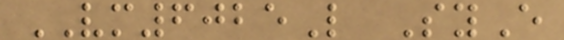VM6025L SyE
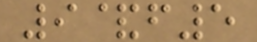9&f5
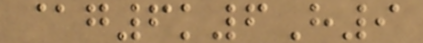@g6k6H9
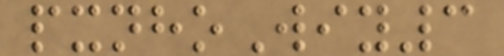pxnhoWiy3
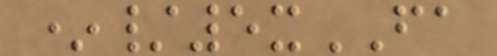*/5xFA
